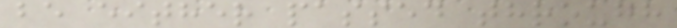be either passed through
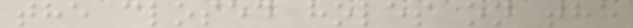the closed holes on the
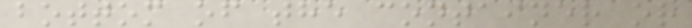bottom of the container or
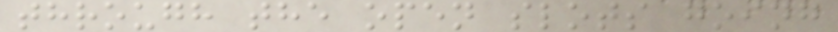through the open slots going
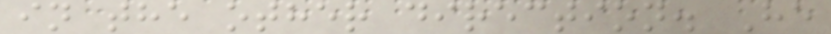in the other direction. He
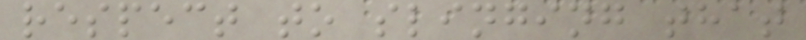respect to slinging that
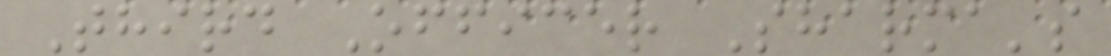Third Officer Sharma's
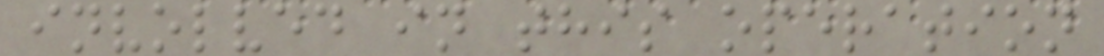involved in this operation
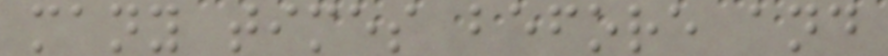many times before and
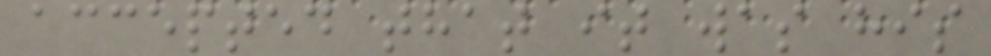accepted that it was his
